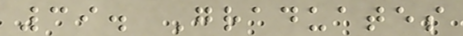39. Graduates
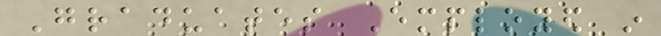Graduates Employed in
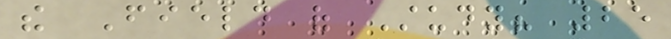the Field of Study? 25
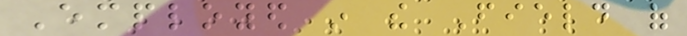Employed in the Field of
